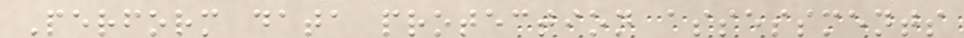Perform data protection assessments
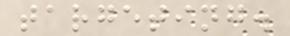targeting.
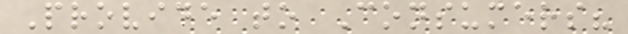Provide to Consumers?
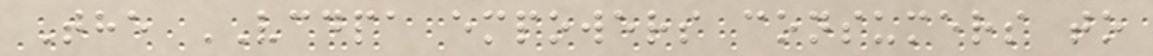The VCDPA empowers consumers to
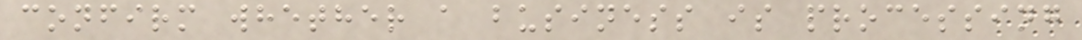confirm whether a business is processing
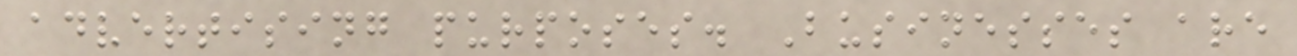advertising purposes. Businesses are
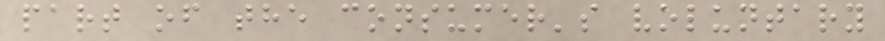part of the consumer's voluntary
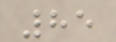85
